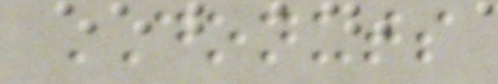DONUTS
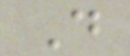D
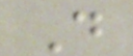D
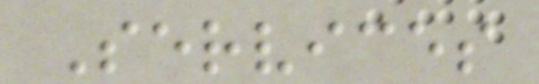Services
